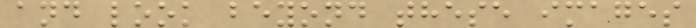and look beyond these images
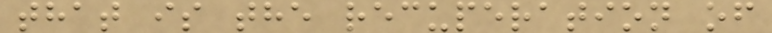that is the recuperation of
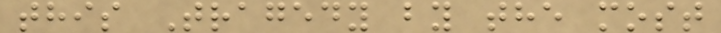this Tragedy by the most
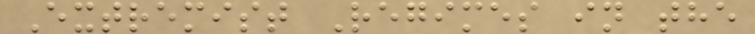Extremist Regimes in the
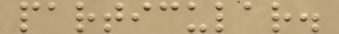particular.
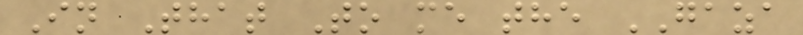In That To me the GAZA
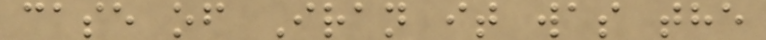case of Iran it was the
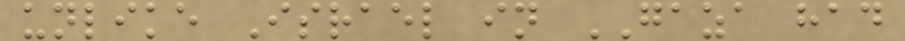unlike Israel in GAZA had
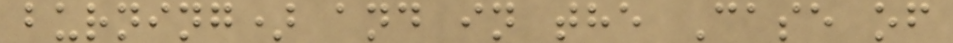burning) and in the Case of
